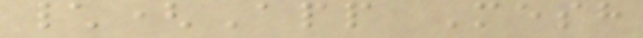\(App Mesh
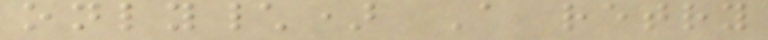only\) A retry
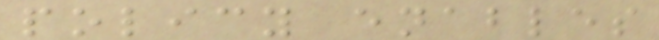policy enables
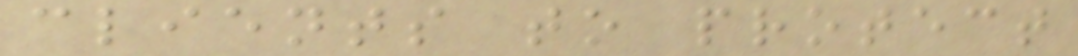clients to protect
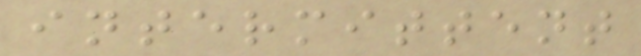intermittent
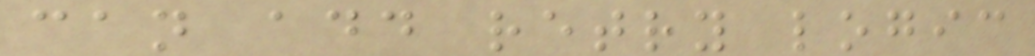can add retry logic
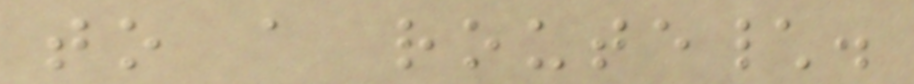to a route\.
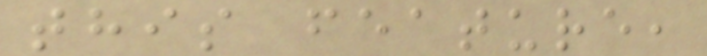this feature,
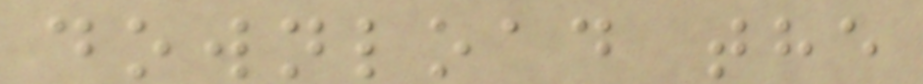download the
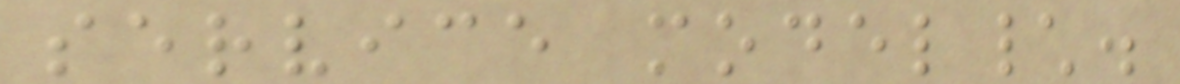service model\.
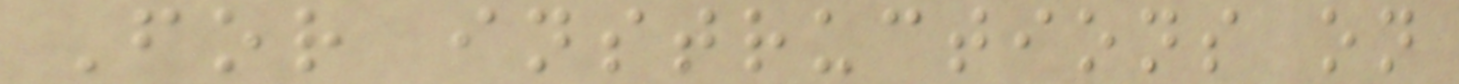For instructions on
